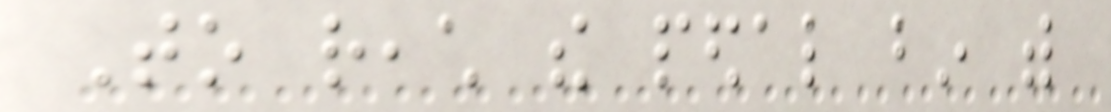To reach the pedal bin with
